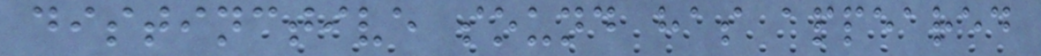distinctive sound has appeared
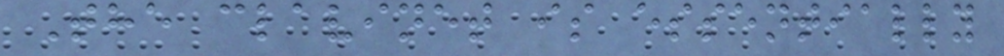The clavinet is essentially
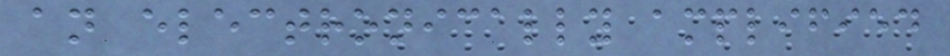an electronically amplified
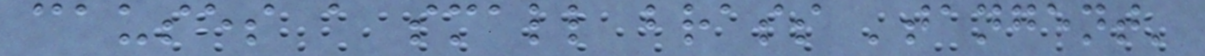causes a small brass 'tangent'
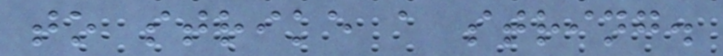to strike a string.
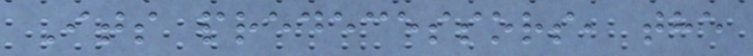Its predecessors, the
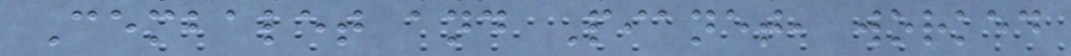Cembalet and Pianet, worked
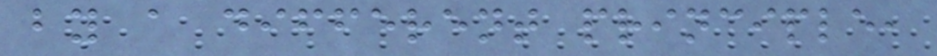by a different principle,
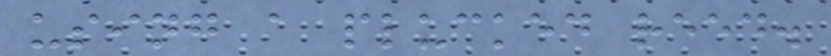using a plucked reed.
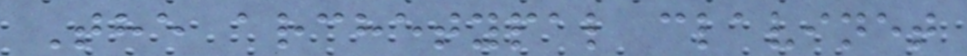The archetypal clavinet
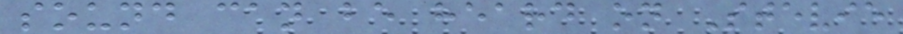sound can be heard on Stevie
